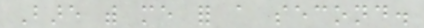Bare with me for a second.
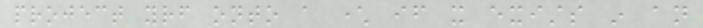project yourself onto a character if it exists in an
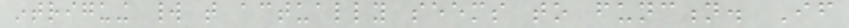intriguing world that actually seems to function. If
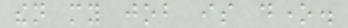then my job is done.
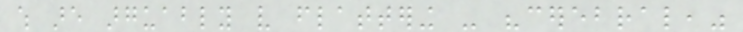which are arguably very flattering - "cerebral,"
